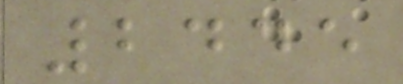2445
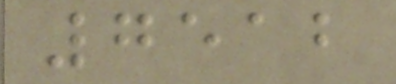7512
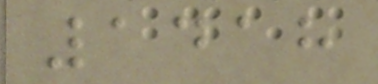1418
